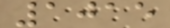1015
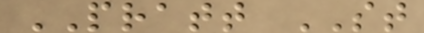PRATT ST
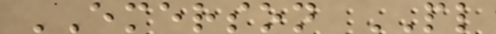EMERSON PL
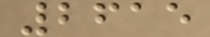2615
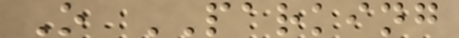O PARKING
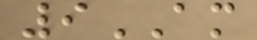9AM
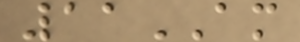11AM
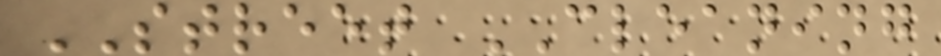STREET CLEANING
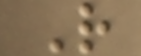R
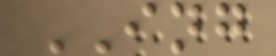ING
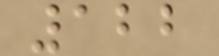122
